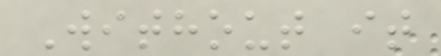Without it
